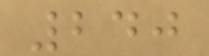240
